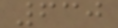630
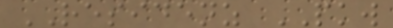RESIDENZ PKW
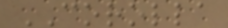COROLLA
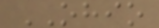OHIO
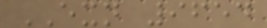EXN 9654
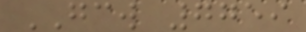GCW 7759
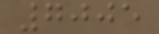7005
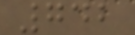742
